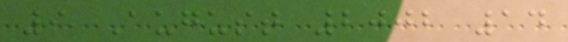9 August 2002 14
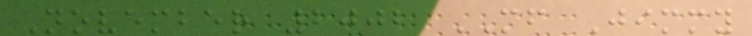November 2002 MF Jimmy
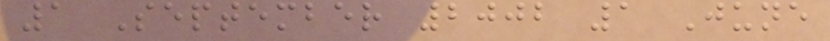1 September 2002 1 June
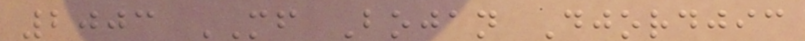2003 MF Bojan Djordjic
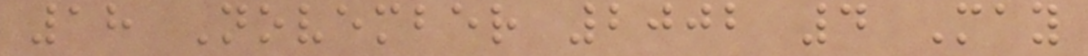18 November 2002 4 May
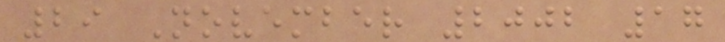29 November 2002 17
